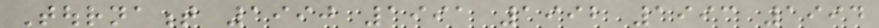Tournament 1990 1991 1992 1993 1994
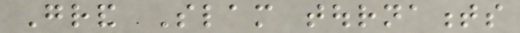Grand Slam tournaments
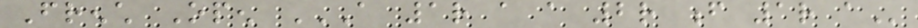French Open A 1R A A 2R F 1R A
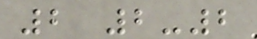2 2-2
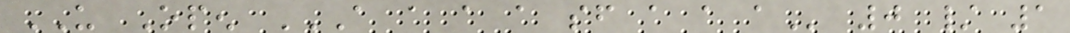US Open A A A A SF A A A 0 / 1
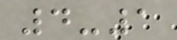4-1
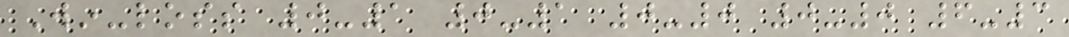Win-loss 0-1 0-1 0-0 0-0 6-3
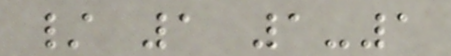/ 1 1-1
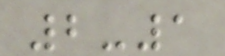2-1
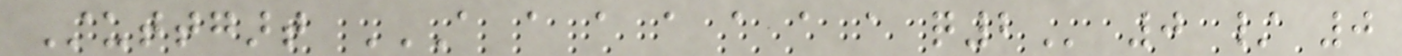Stuttgart A A A A A A A Q2 0 / 0
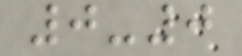0-0
